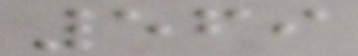569
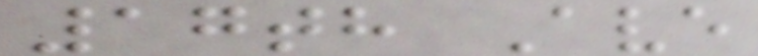17th Ave
